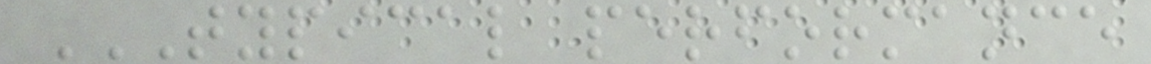TYPICAL PERFORMANCE
